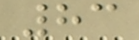83
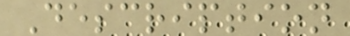Description
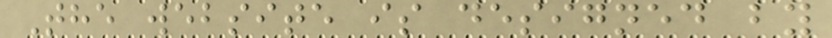The website is designed by
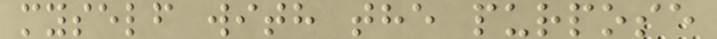myself with the purpose
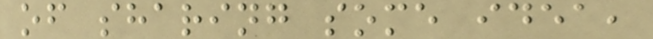of sharing some idea,
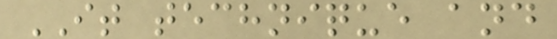IT technique and
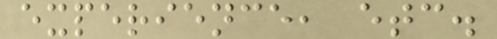experience, etc.
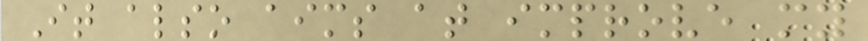It also aims at improve my
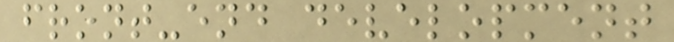front-end development
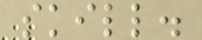skill.
